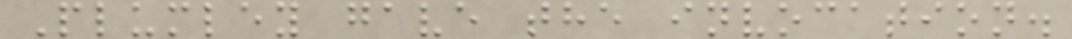Plumley gave the invocation.
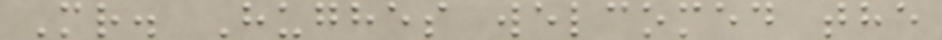Mr. Hughes welcomed the
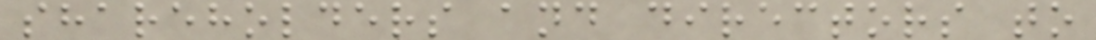shareholders and directors to
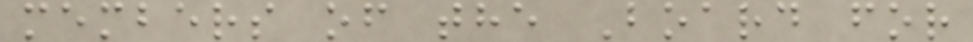members of the Board for
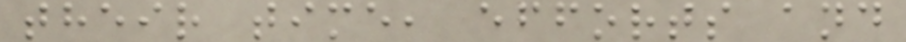their time, efforts and
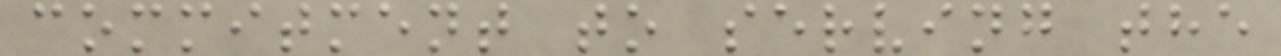commitment to serving the
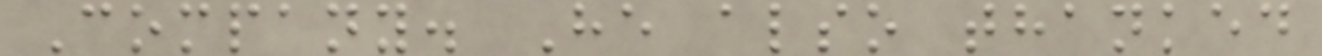Company. He also thanked
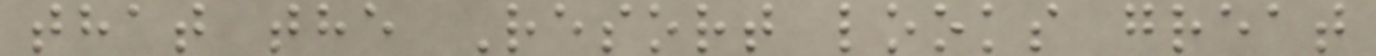that the Resort looks great
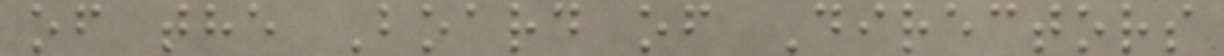of the Board of Directors
